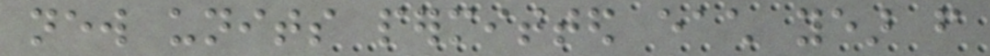new units permitted each year from
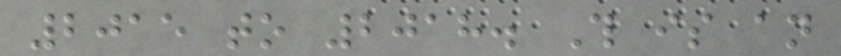2015 to 2018. This is an
